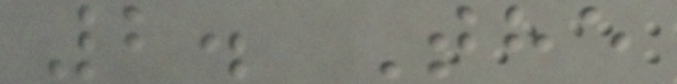2. The
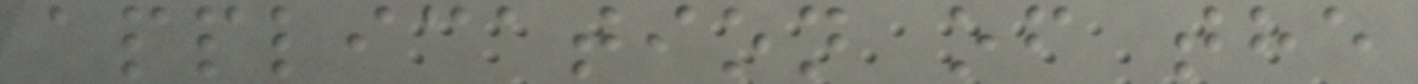application of the
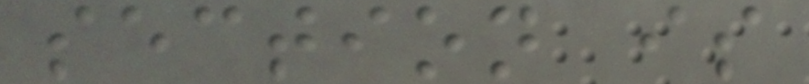section is
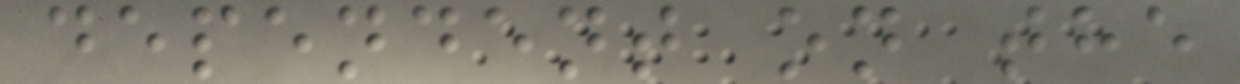dependent on the
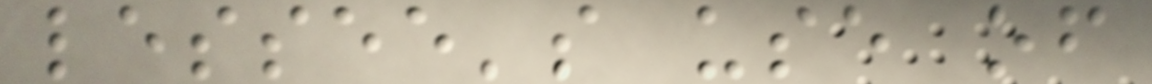lessee's use of
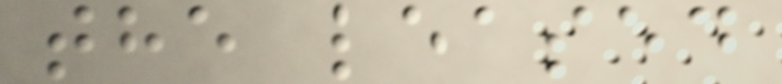the leased
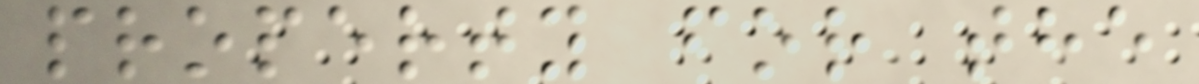property for the
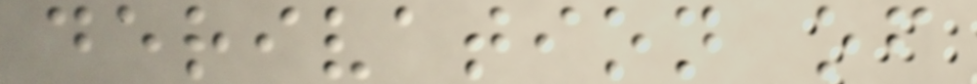derivation of
